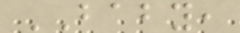BABY,
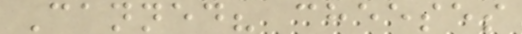Canned? cheeses
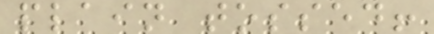plain tossed!
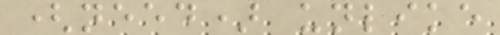(need) unlike
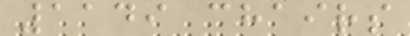1149 chairs
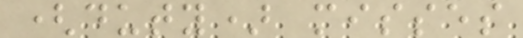(duty) misses
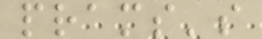prams's
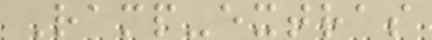Ramp-extras
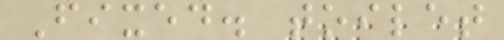Fixed. toilet
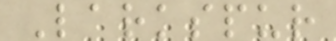Larkspur
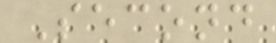Second
